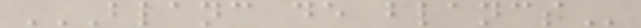BLANC DE BLANCS
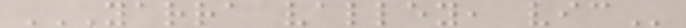YARRA VALLEY, VIC
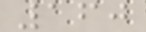160
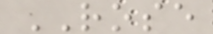ROSE
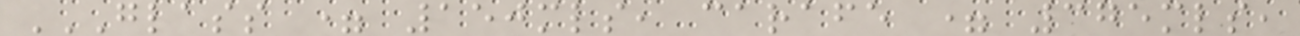GLASS = 150MLS, CARAFE = 375MLS,
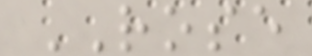ROSE
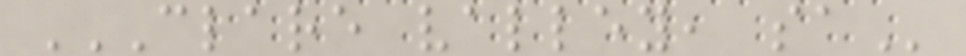CLARE VALLEY, SA
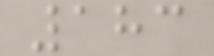183
